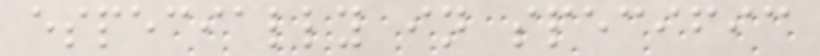especially in specific
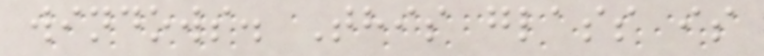windows. This glass is
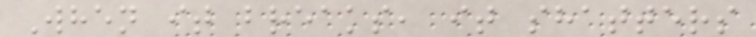When it breaks, it shatters
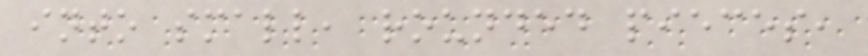into small, rounded pieces,
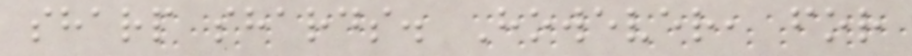sharp shards. However, for
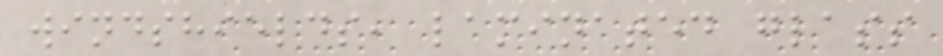windshields, laminated glass
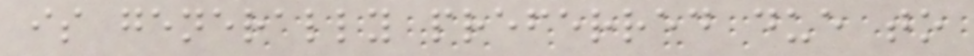is generally preferred due to
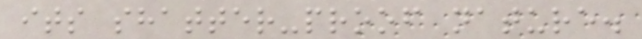its shatter-proof nature.
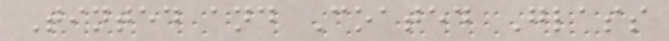Tinted and Coated Glass
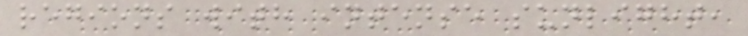regions with intense sunlight,
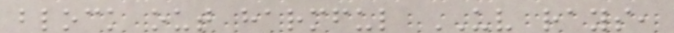block out harmful UV rays,
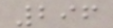296
